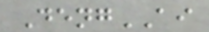DengAI
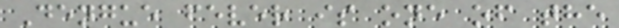Dengue fever is one of the
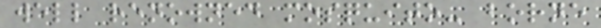well renowned mosquito- borne
